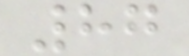87
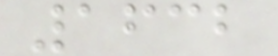1632
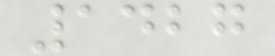1427
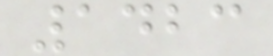1423
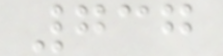737
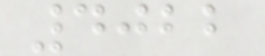4022
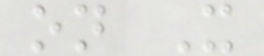on X
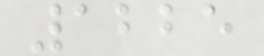1225
